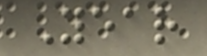Year
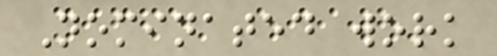Nominated work
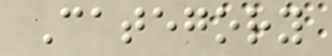Category
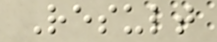Result
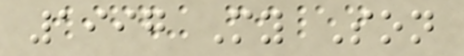1997 My Son
